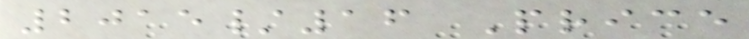2015/16 Price
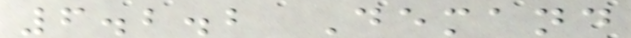6.2.2 Demand
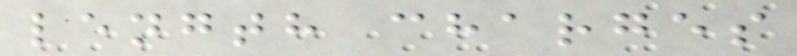length charges
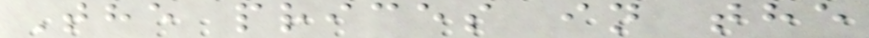The prices in the
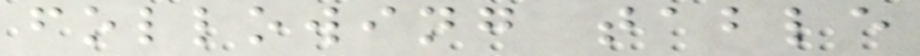following table
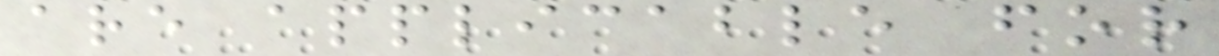are applicable for
